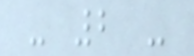- 2 -
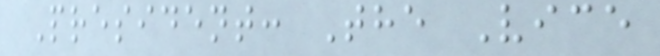President: The Vice
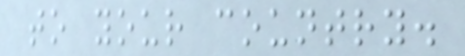to your country.
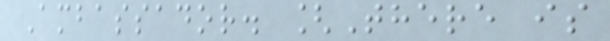Ambassador. [There is
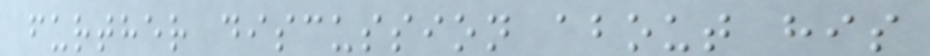further discussion about his
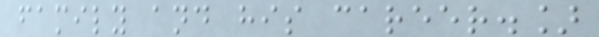family and his career.]
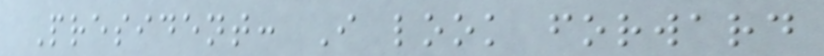President: I look forward
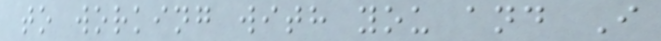to working with you and I
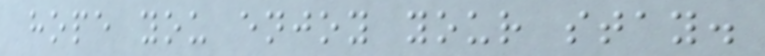hope you enjoy your stay.
